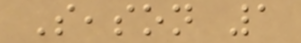Season 1
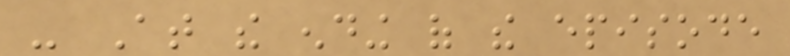- At the ending of the episode
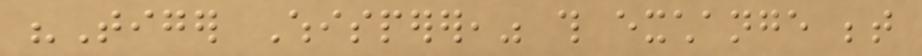"Tiger Whisperer," this exchange between
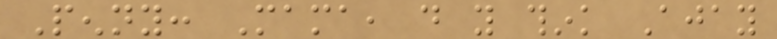Penny: Mama, do you think Ajay
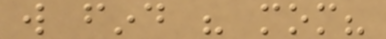will find his mom?
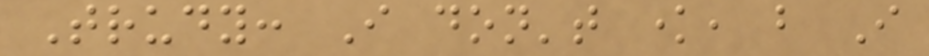Trudy: I don't know, but I
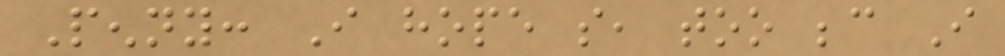Penny: I hope so, too because I
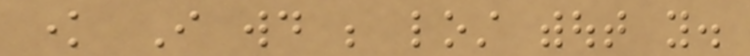know I would be lost without you.
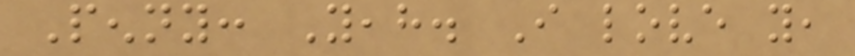Penny: Yeah. I love you,
